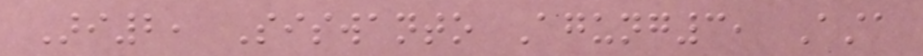Ari2, Siswanto Agung3, Asta
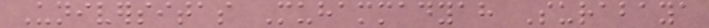Universitas Muhammadyah Surabaya
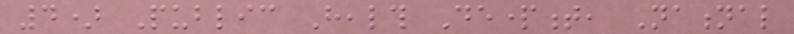4) Public Health Department, National
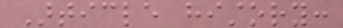Article history:
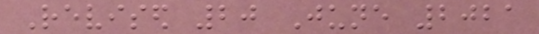Revised 20 June 2021
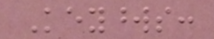Keywords:
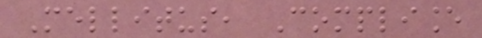Mellitus, Compliance
